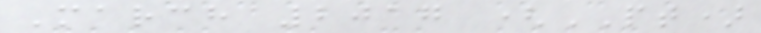March 2017 (PT)
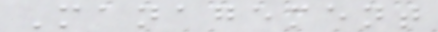Management
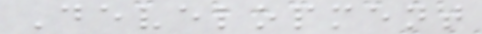Development
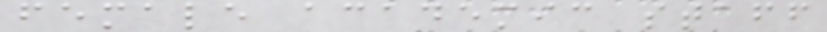female academic staff
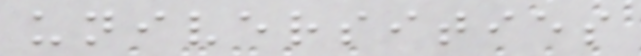universities
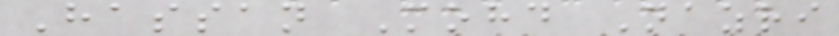Hassan Mohd Nazri
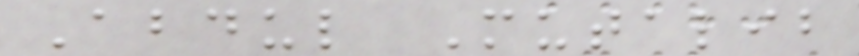Abdul Mutalib
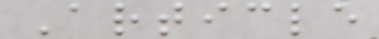Article
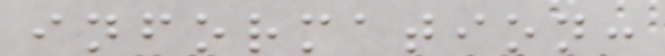information:
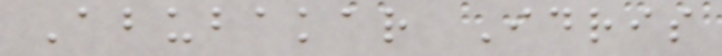Abubakar Idris
